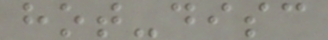hot-disc
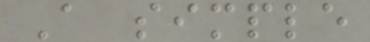A simple
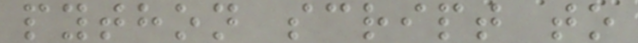python script to
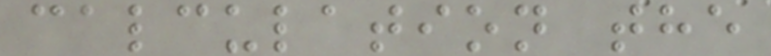calculation the
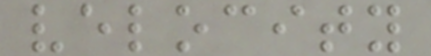velocity
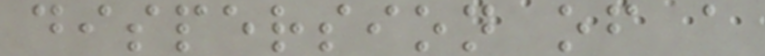dispersion of a
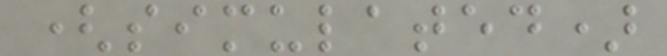(simulated)
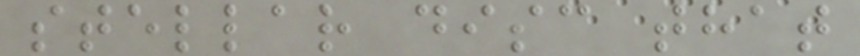stellar disc that
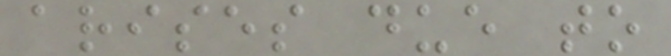arises due to
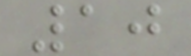10
